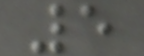5
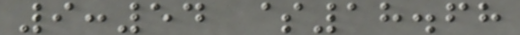9:54 $18.68
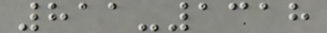811-1318
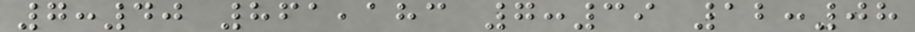7:40 861,183 7:39 12:08
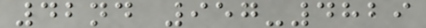42nd 957-4829
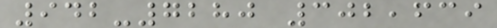942-7280 302,639
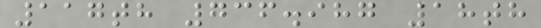117th 736.987 18th
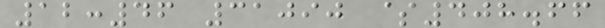12:46 31090 $408.66
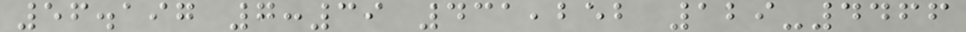56.197 7:39 431,252 129-4466
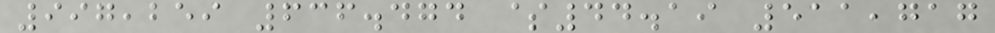997,259 636.474 $44.19 511,717
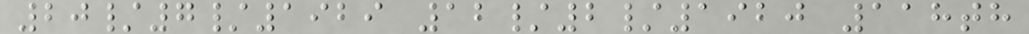20/7/1929 12/2/1920 118th
